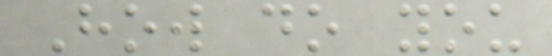How do you
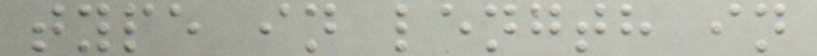type in length in
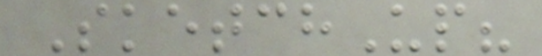SketchUp?
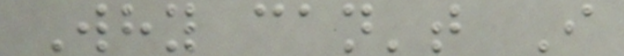Why can't I
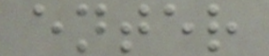enter
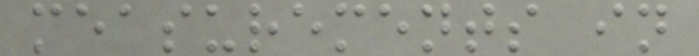measurements in
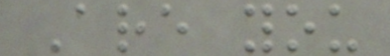Are you
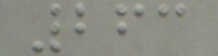263
